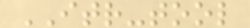ITR-tool
